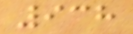938
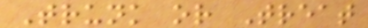Trunk or Treat
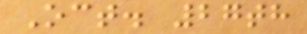Oct. 27th
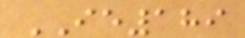IE189
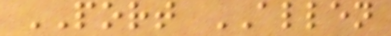PORT ALLEN
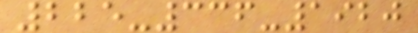225-336-1920
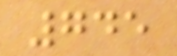745
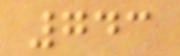743
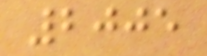2005
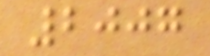2007
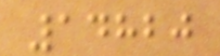14820
